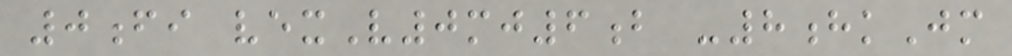0fi vexV0mj6b -8hkJm
